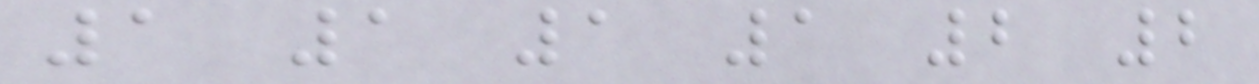1 1 1 1 2 2
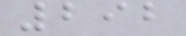292
